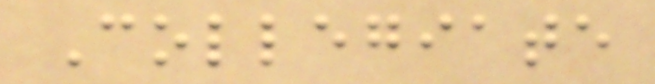Collegiate
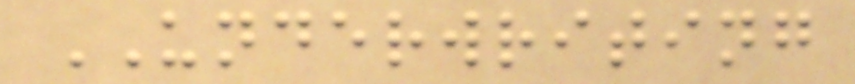UNDERWRITING
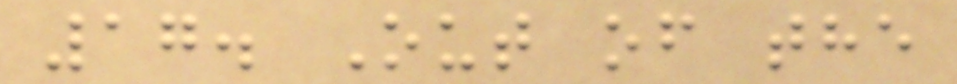17. Out of the
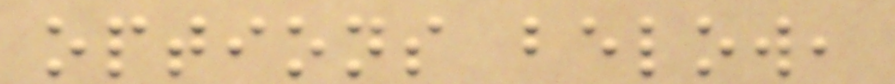options below,
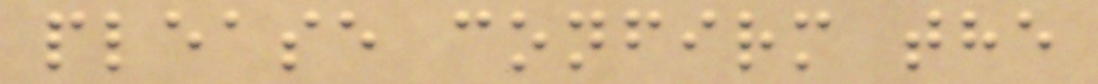please confirm the
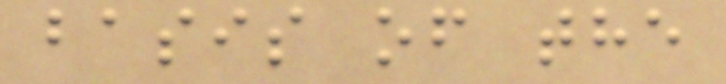basis of the
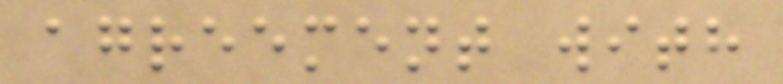agreement with
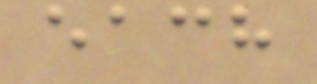each
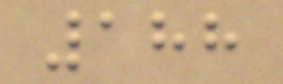188
